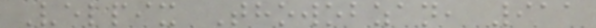Velpix Thowobzan, 911
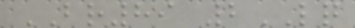BR89 2LQ
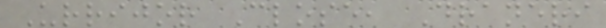Urrijor Close, Draneri
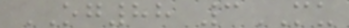OG88 3MU
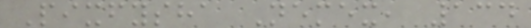Pixfysha Nemex, 134
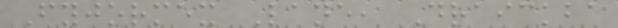Fyjormex Lane, Draickba
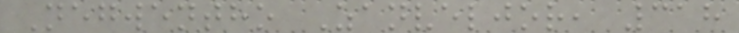Negwentho Zanveljor, 318
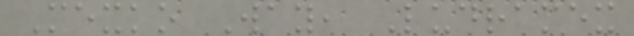Mexko Way, Ludramex
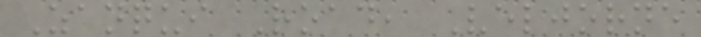Zanqui Road, Veljorne
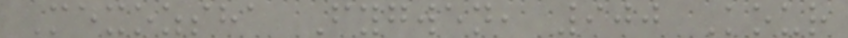Mexozsha Fygwen, 900 Kour
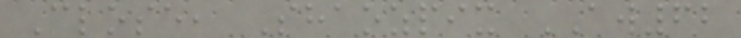Close, Shaozpix AW62
